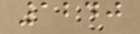1240
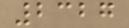2327
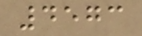4573
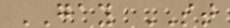GAY ST
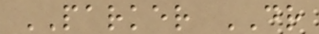PARKER DR
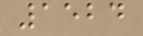1524
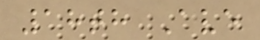18th Ave
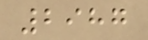2987
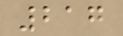217
